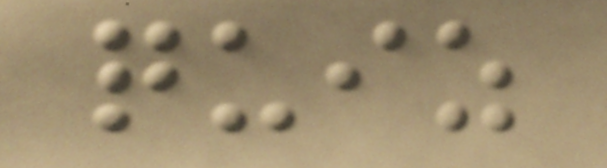quiz
